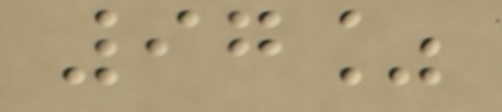97%
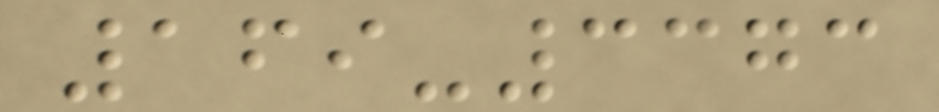169-3373
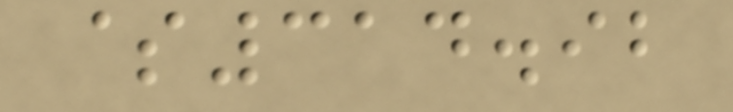$314.92
